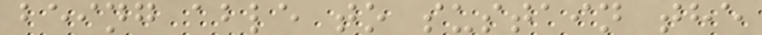being able to sustain the
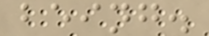being.
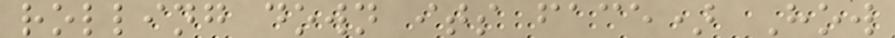rolling down its face) How
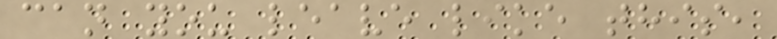can you leave like this,
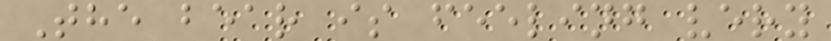The bear is feeling very
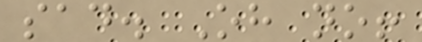sad. Oh no!
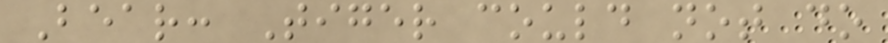Bear: Tiger could not do
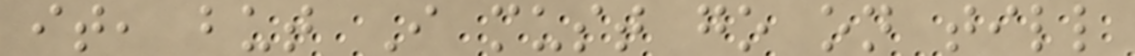it, but I must go on till
